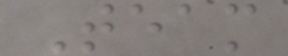Team
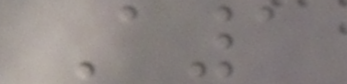A1
